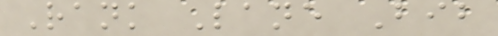Rank Lane Bib
